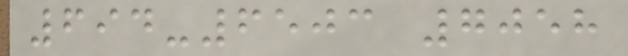694-6503 7058
